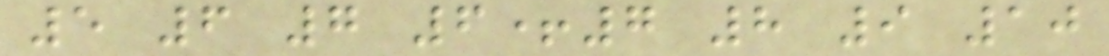5 6 7 6+7 8 9 10
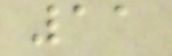11
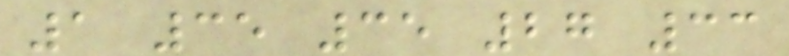1 35 35 27 33
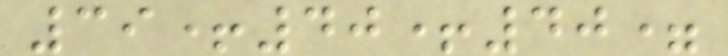39+40+40=
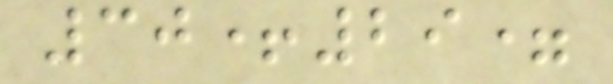30+29=
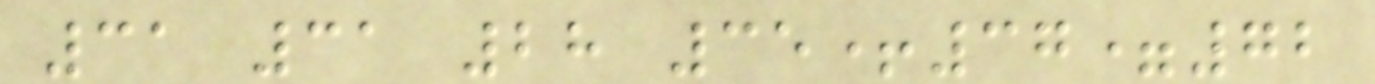31 31 28 35+37=72
